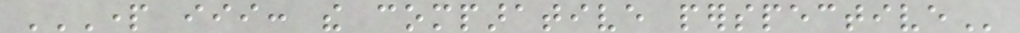PART III: THE COMPARATIVE PERSPECTIVE
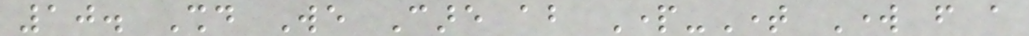10. Should We Care about Part-Time Work from a
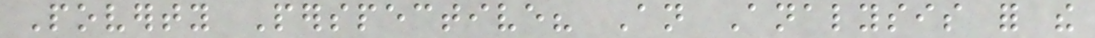Poverty Perspective? An Analysis for the
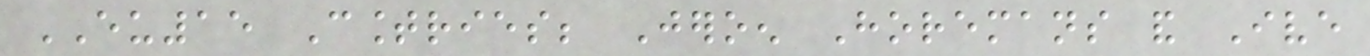EU15 Countries; Jeroen Horemans and Ive
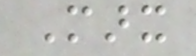Marx
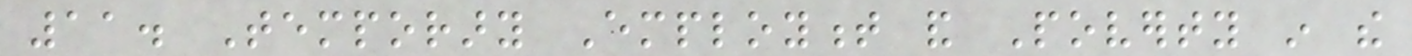11. Temporary Employment and Poverty in the
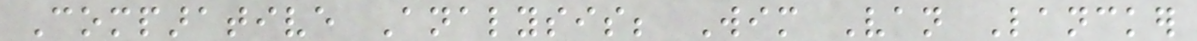Comparative Analysis; Wim Van Lancker
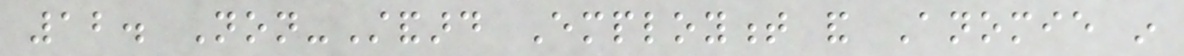12. Non-Standard Employment and Anomie in
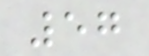57
